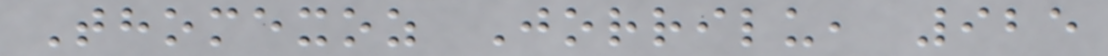Thomexoz Jorrilu, 925
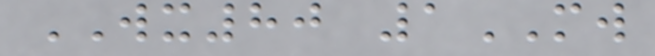WX80 1MW
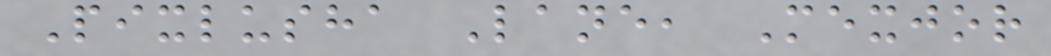Pixlusha Lane, Mexjor
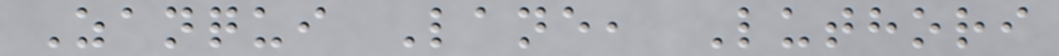Zanqui Lane, Luthori
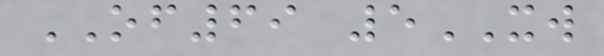OF69 5XW
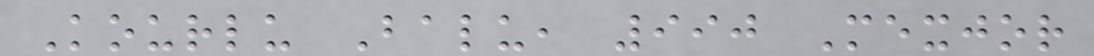Kourlu Balu, 990 Mexjor
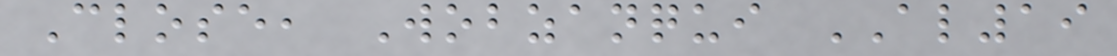Close, Wobzanqui AL19
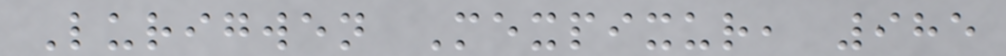Lurigwen Mexpixur, 985
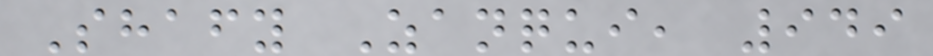Shafy Zanqui, 949
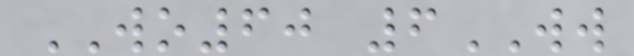WO60 6WW
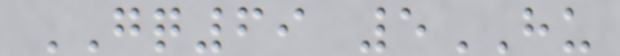GQ69 5HU
